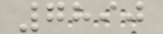7890
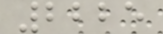2225
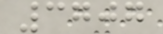3707
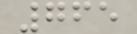765
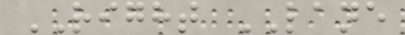RIGHT LANE
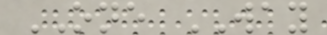ONE WAY
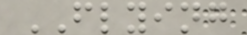FLYING
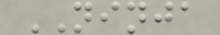NINJA
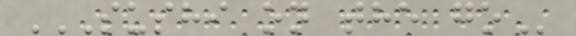SUSHI ON THE GO
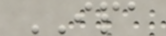IPA
